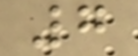7
